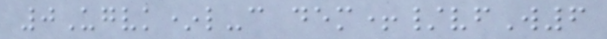0Ugvk*l-c dem+/vfW6
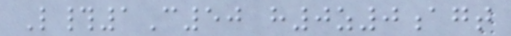L#1C50 h0z0agt
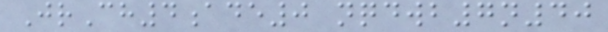JrCh4ade0 nqdwb7n40
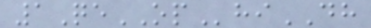1QeOPhiDH
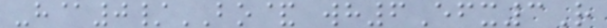-h@0/BO& wh6Efx3R
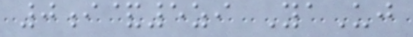0i&5zi YaUj
